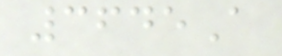3645A
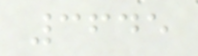3645
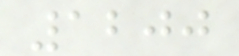1200
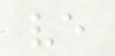ve
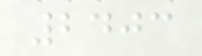2403
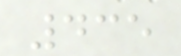435
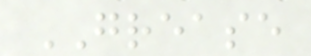GREASE
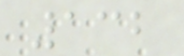132
